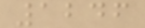1246
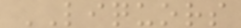LIQUORS
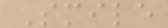Smile
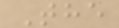The
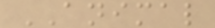ANIMAL
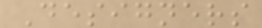Designers
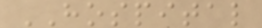HOSPITAL
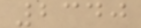2340
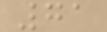71
